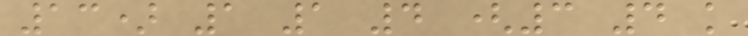13) 1 1 4 (3 4 k
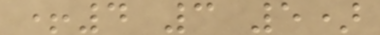+4 3 5)
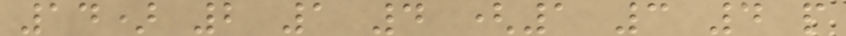14) 2 1 4 (1 3 4 p
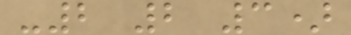-2 2 3)
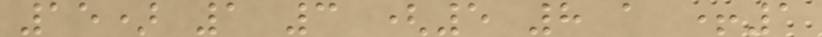15) 1 3 (5 8 a +1
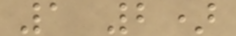1 2)
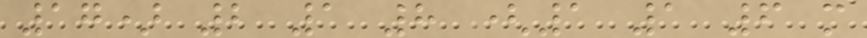17) 2 1 8 (1 1 6 m
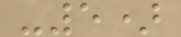-5)
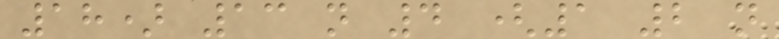18) 13 n 4 (1 2 n
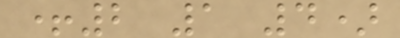+2 1 4)
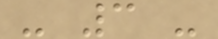- 3 -
